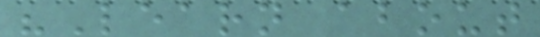"Learn about
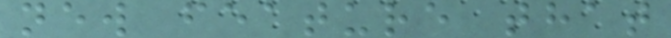new feature that
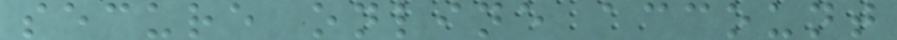secure online account
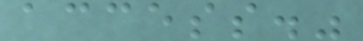access."
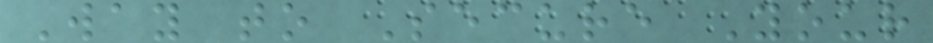Way to Secure Your
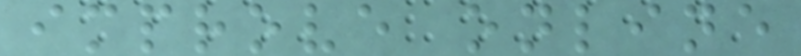improve online
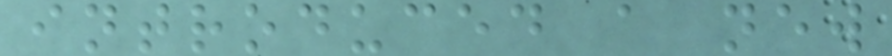introduced a new
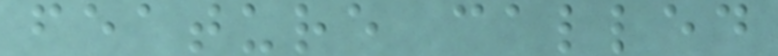feature called
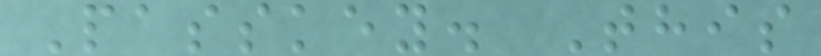Passkey. This
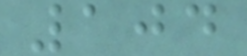104
